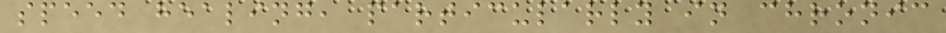speed healing, particularly in chronic
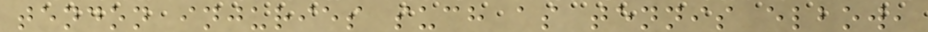tendon injuries such as tennis elbow,
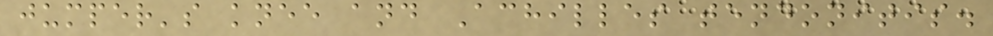jumper's knee and Achilles tendonitis.
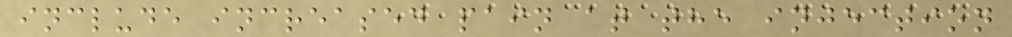include increased pain at the injection
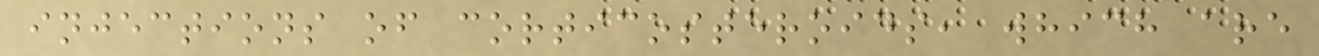injections of corticosteroids, which are
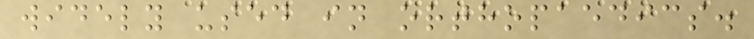widely used in orthopaedics.
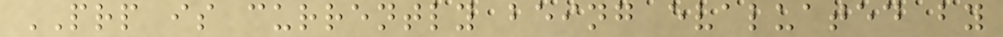PRP is currently being evaluated by
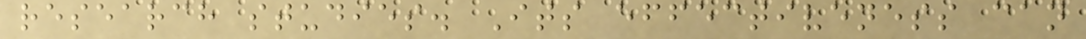research studies. Its effectiveness can
